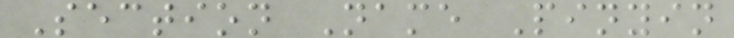Section Name Pinyin
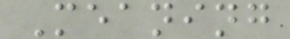Meaning
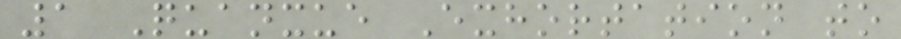1 Quanxue Exhortation to
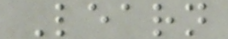Learn
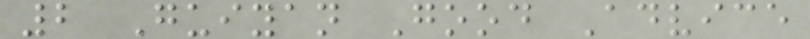2 Guiyan Good Advice
